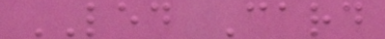LED Card
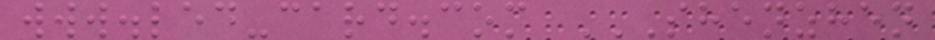www.led-card.com SHENZHEN
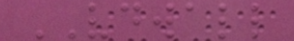VDWALL
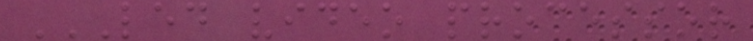LED VIDEO PROCESSOR
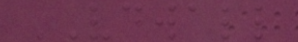VDWALL
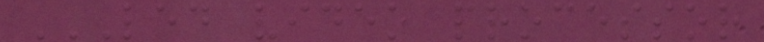LED VIDEO PROCESSOR
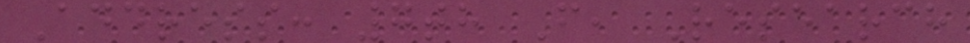Address: 7th F, Research
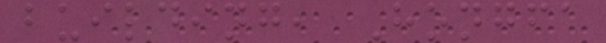building, Hongfa
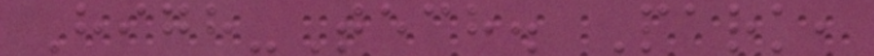High-Tech. Park,
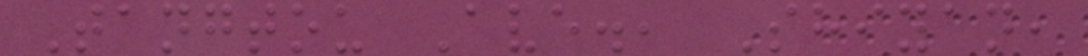Tangtou Ave., Shiyan,
